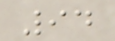94
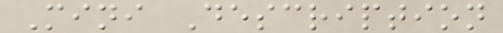Mini Description
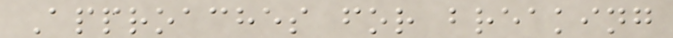Approaches for breaking
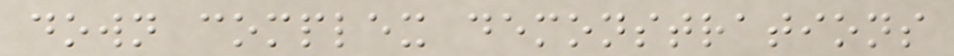down complex demonstrations
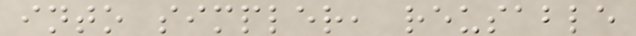into simpler, reusable
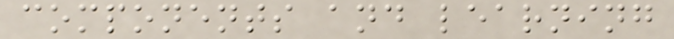components and learning
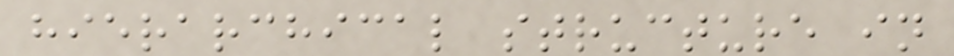hierarchical structure in
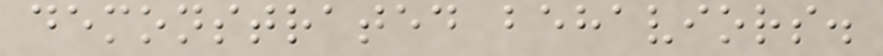demonstrated behaviors.
